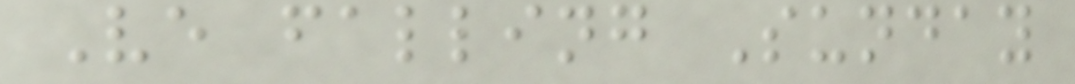Ve falling Sunday
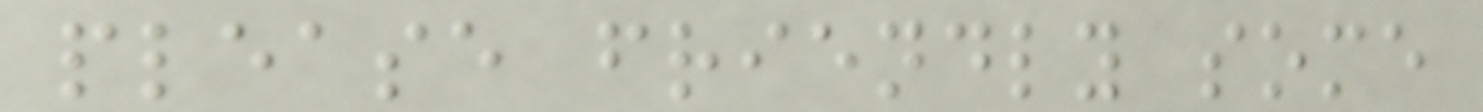please friendly some
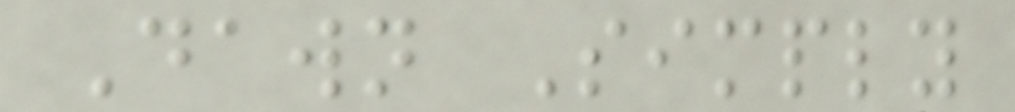Dawn Simply
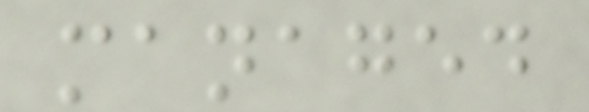managed
